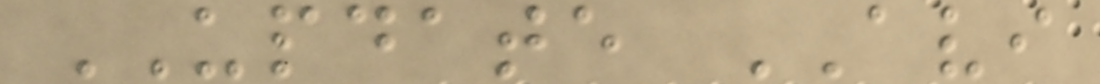UPDATE AVI
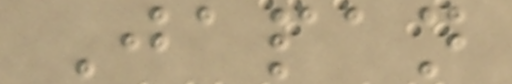Japan
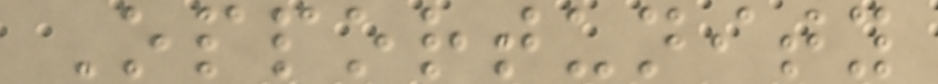Opportunity
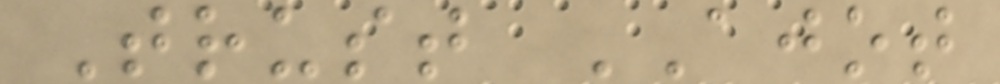Trust AJOT
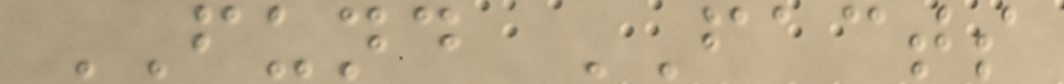FUND FACTS
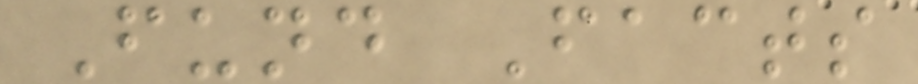Fund Facts
